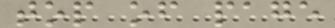top of page
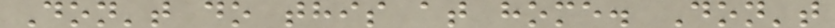Don't do this at home. Don't
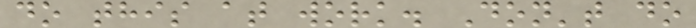do this at work. Don't do
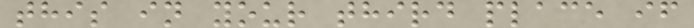this in your third place if
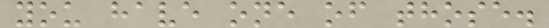you have one of those.
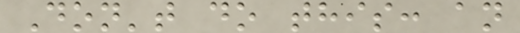Don't do this: an
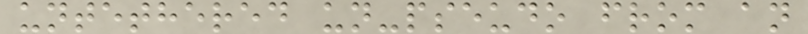untethered un-pseudo from an
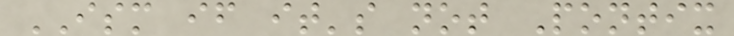ISM if it's not Pontix
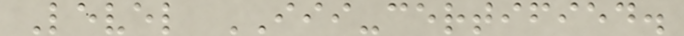Level III-certified.
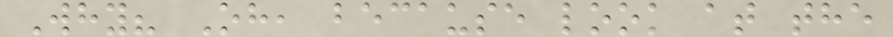Why? Oh, because look at the
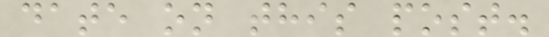date on this post.
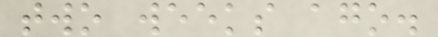two weeks ago.
